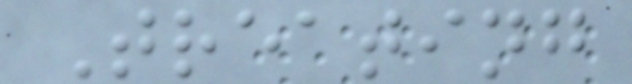Treating
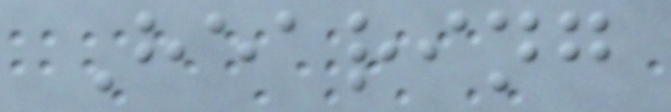Hearing
